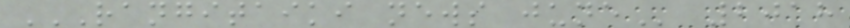RANGITAIKI NEWS JUNE 2018
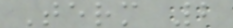Term 2
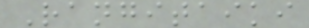Rangitaiki
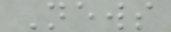News
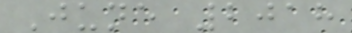June 2018
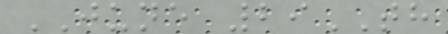JUNE 29TH
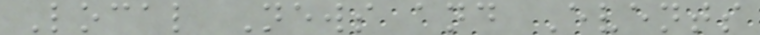Local News and Events
